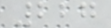227
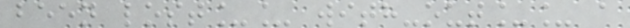been lost__ with-out__ a
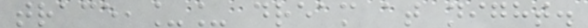trace,__ dream at night.
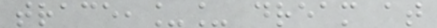trace,__ dream at
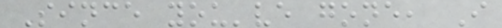Since you've gone, I
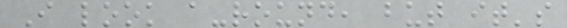I look a-round, but it's
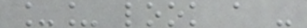__ look a -
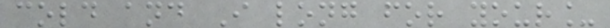cold and I long for your_
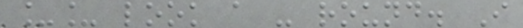__ look a - round. I
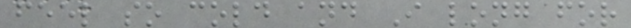feel so cold and I long for
